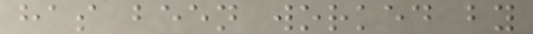has been worked by
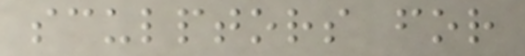sculptors for
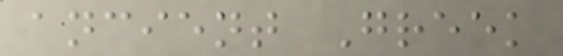ancient Greek
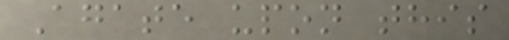Agate upon this
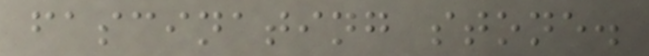fascinating stone.
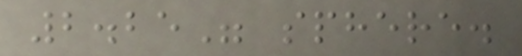2.25" sphere.
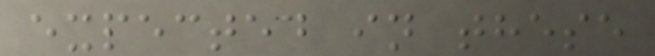expected in these
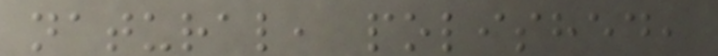natural, polished,
